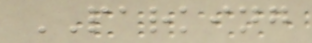PARKING
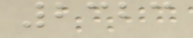2323
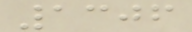1306
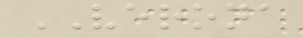VERONA
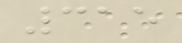315
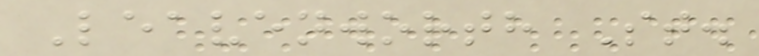Leavenworth St.
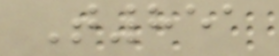T851
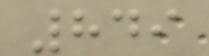849
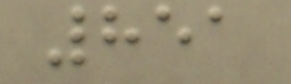851
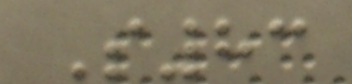S83
